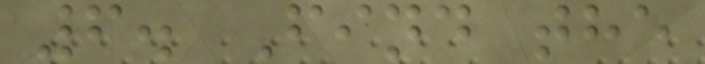6. Find the
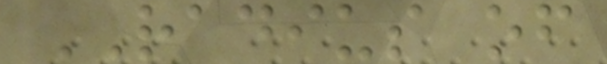RADIUS of
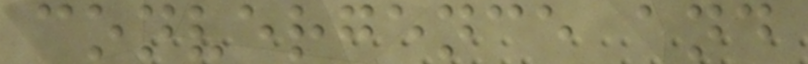convergence and
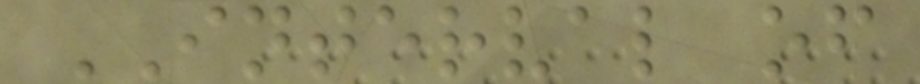INTERVAL of
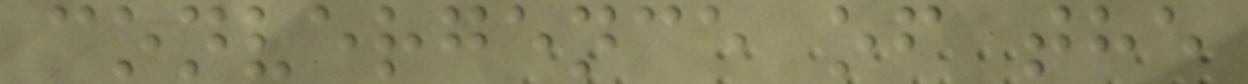convergence of the
